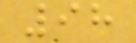98
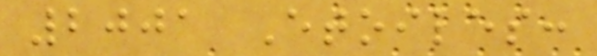2001 Etoiles:
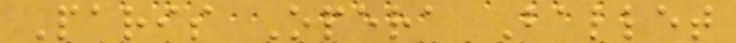Paris Opera Ballet
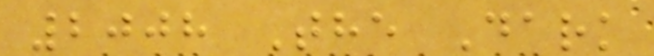2008 The Dark
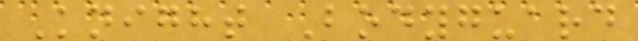Knight Bodyguard
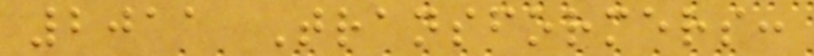2011 Transformers:
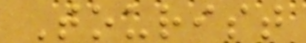Tourist
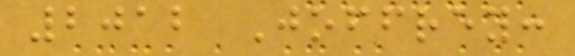2012 Joffrey:
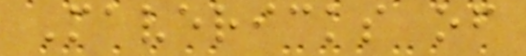Mavericks of
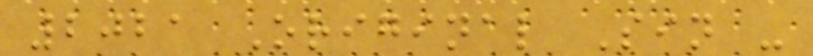2021 Original Sin -
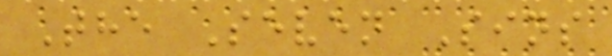The Seven Sins
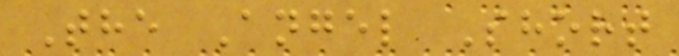The Angel Short
